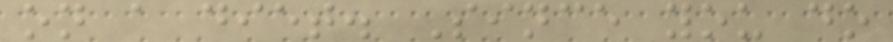on a diet. Since you do
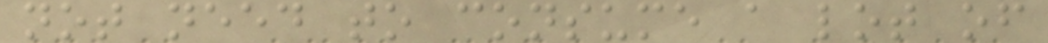not need to consume a lot of
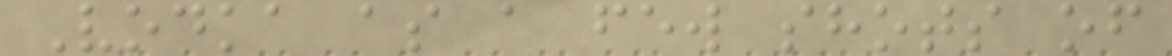Vodka as a few shots of
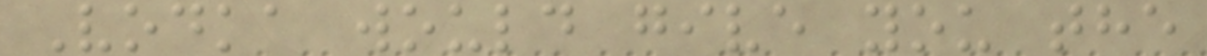Vodka would give you the
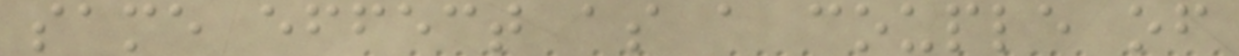same effect as a couple of
